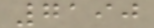7190
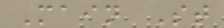Main St
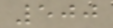500
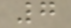7
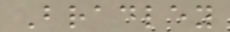Bradley
